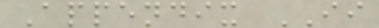Appendix II
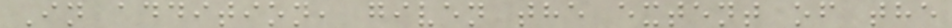In addition, given the extent of the
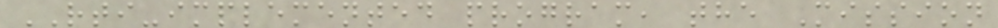RTI-implemented program, the Mission
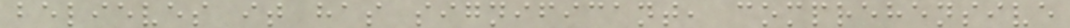believes it has significant, comprehensive
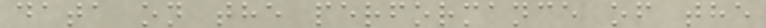data on the performance of the
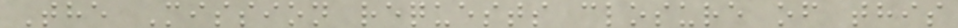The Mission requests closure of this
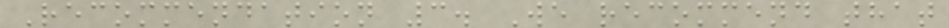Recommendation 3. We recommend that
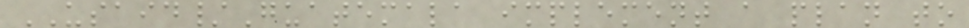USAID/Guatemala implement a plan to
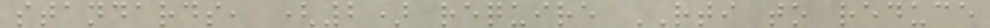standards, (2) require RTI to reduce
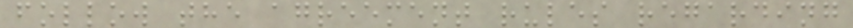follow the agreement rules regarding
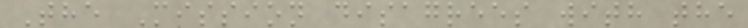The Mission disagrees with the
